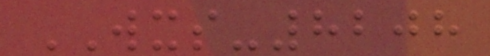WXS-8208
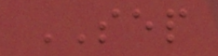SEP
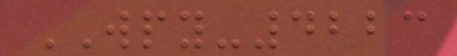WPY-4223
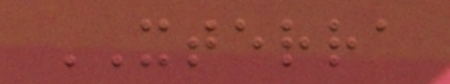XTERRA
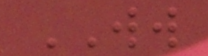WW
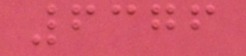6376
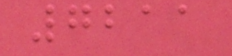7211
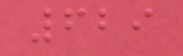629
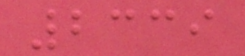2339
